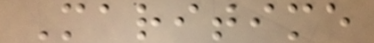Maritime
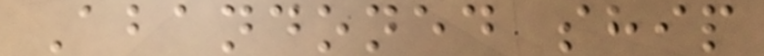Abandoned ship
